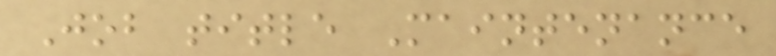Job title Maintenance
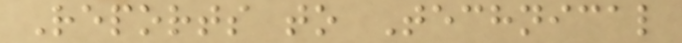Reports to Technical
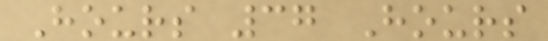Hours 37 Hours
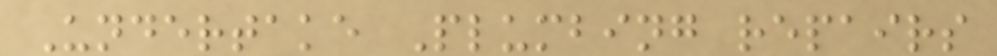Undertake Plumbing repairs
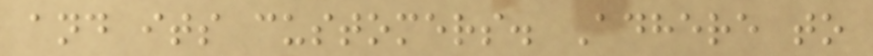and its customers. Adhere to
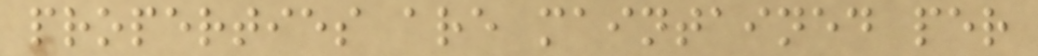properties are maintained per
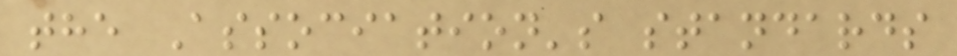the Association's standards
